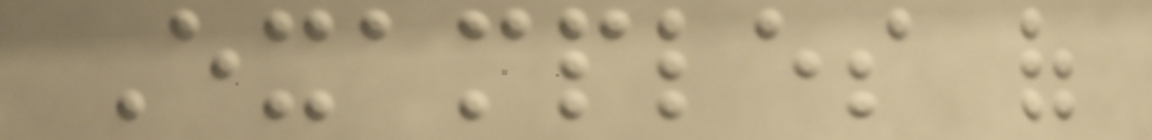Examples of
